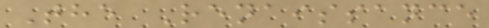The Renaissance
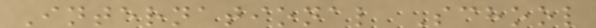International School
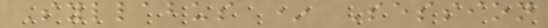Syllabus * Session
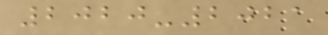2020-2021
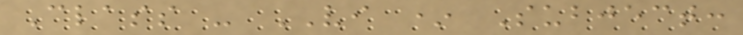Class - VI * Subject:
